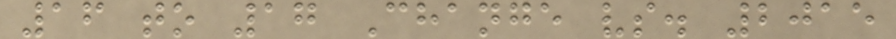16 to 17 Change vs. 2015
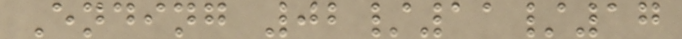Ending 02/11/17
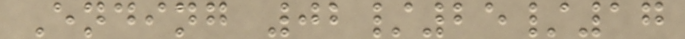Ending 02/25/17
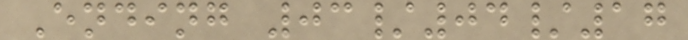Ending 03/04/17
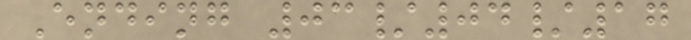Ending 03/04/17
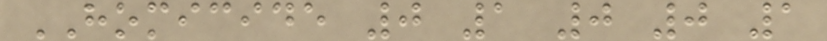HOMICIDE 0 1 0 0 1
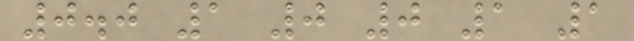0.0 1 0 0 1 1
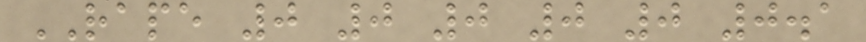RAPE 0 0 0 0 0 0.1
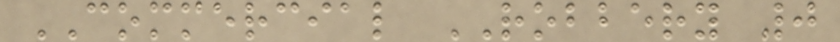COMMERCIAL ROBBERY 0
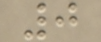0
